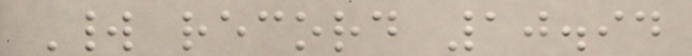World record 10.94
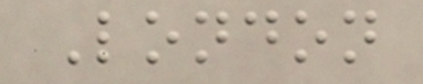London
